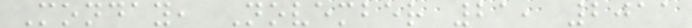Monday, November 21, 2011
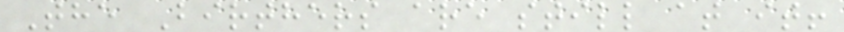The Birthers are still at it!
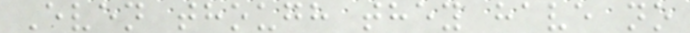Even though they have no
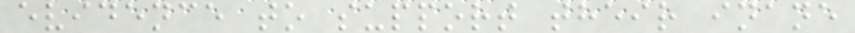evidence to support their inane
